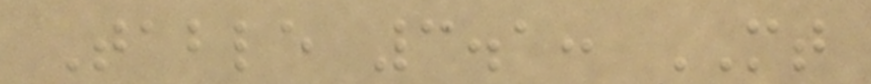Table 3.1: MT
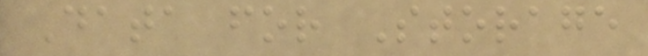Data for Storage
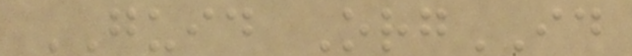GUID OrgID
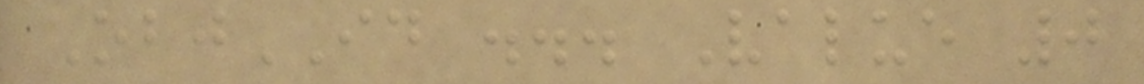ObjID ... Value 0
